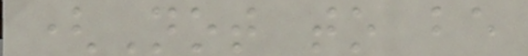(Not to be
